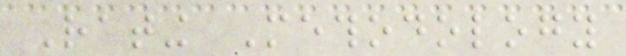Rating Methodology
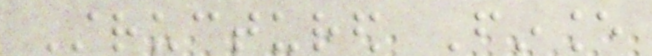Structured Finance
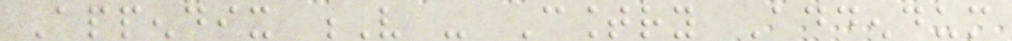Appendix V - Country Addendum
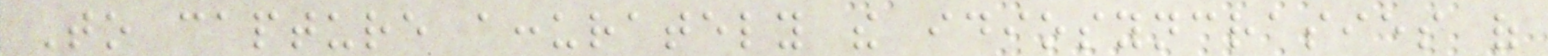To capture accurately the idiosyncrasies of
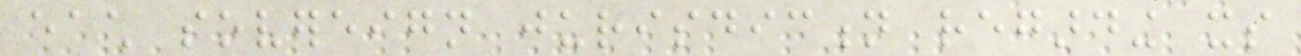each sovereign jurisdiction regarding its
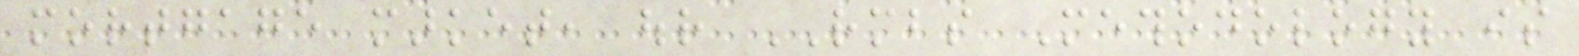mortgage market, our RMBS Methodology is
